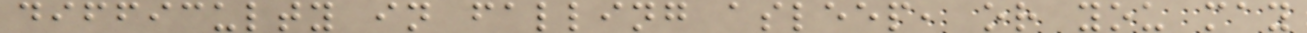difficulty in falling asleep, or you may
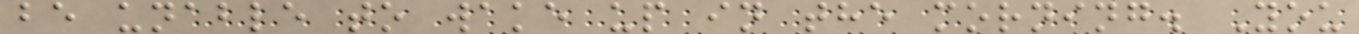be unable to wake up in the morning. You
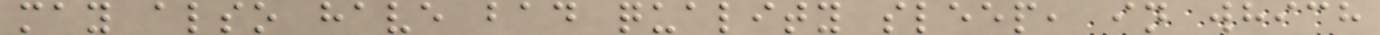may also have bad quality sleep, in which
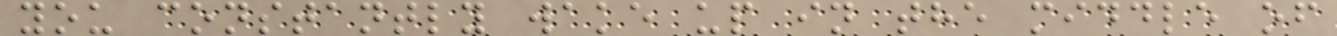you constantly wake up in the middle of
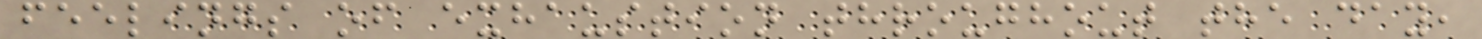feelings of exhaustion throughout the day,
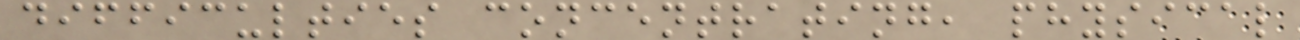difficulties concentrating, physical
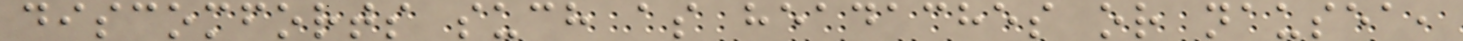discomforts such as headaches or nausea,
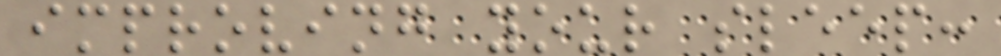improving your sleep:
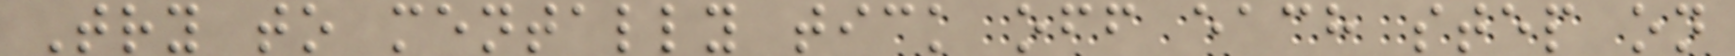Try to mentally tick off each step on
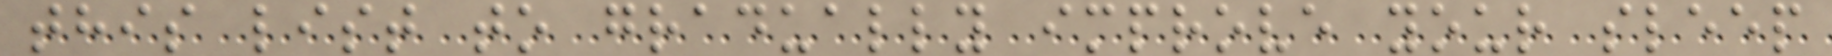this list to gradually improve your sleep
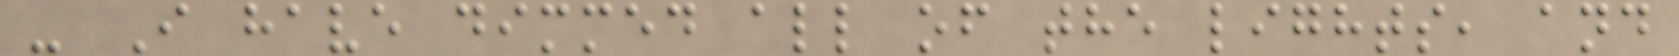- I have dimmed all of the lights, and
